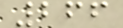266
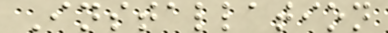Installation
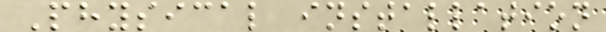Physical installation
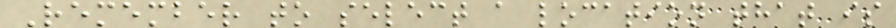Remember to select a location that is
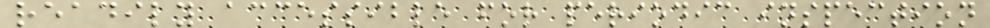readily accessible for periodic inspection
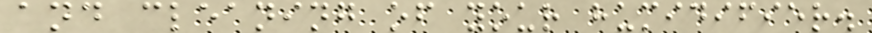and cleaning of your humidifier.
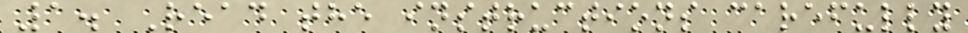1. Read the instructions carefully
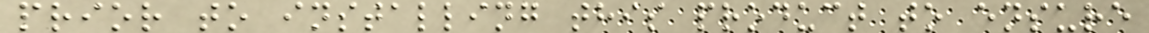prior to installing this product to ensure
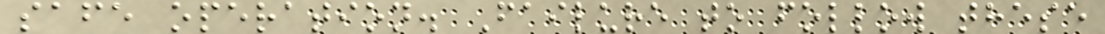safe operation. Failure to follow these
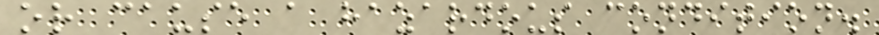or cause a hazardous condition.
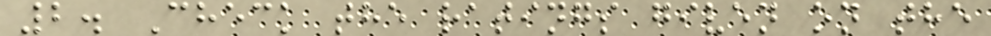2. Check the ratings given on the
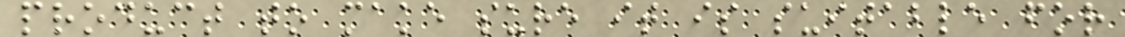product to make sure it is suitable for
